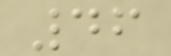46
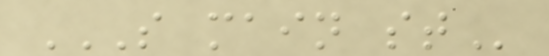S MAIN ST
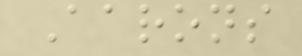Aarons
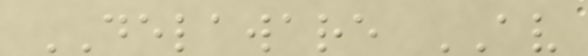DELAWARE AV
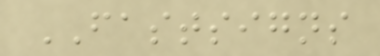FASTSIGNS
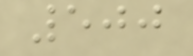500
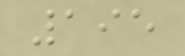195
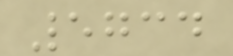5734
